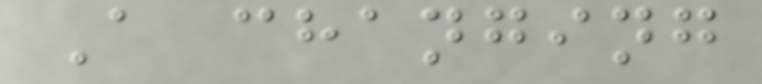A changing
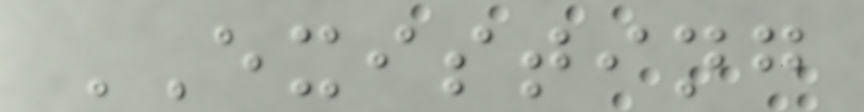EXISTING
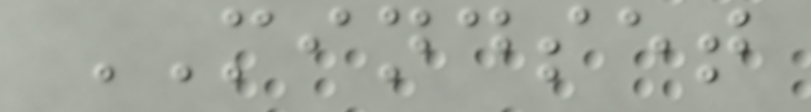MINDSET
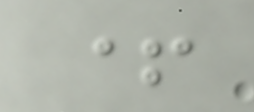+
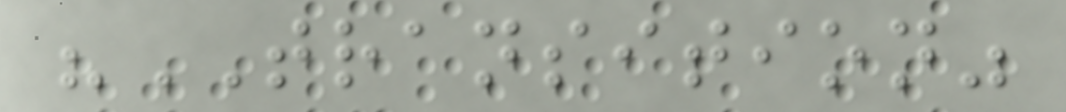"TRANSITION"
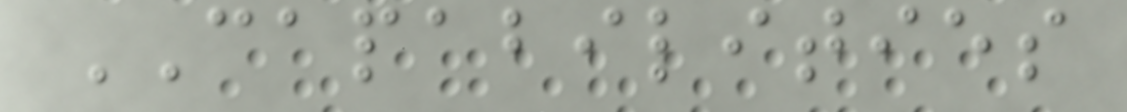CAPABILITIES
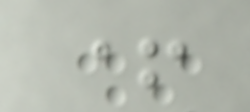+
